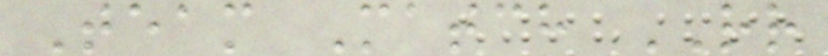Team Match RR
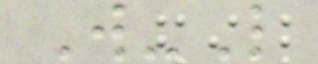W-L
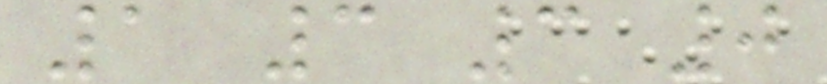1 3 3 0
